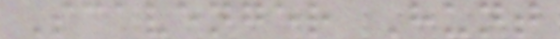Scavenger Hunt
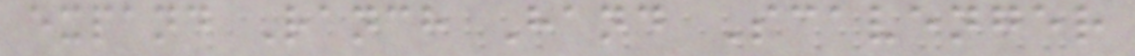expand Ranch Hand Scavenger
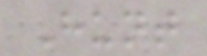Hunt
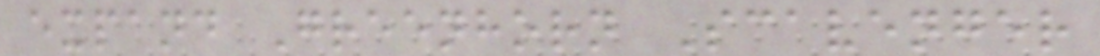expand Greenhorn Scavenger
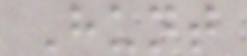Hunt
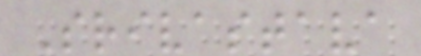Srivastava
